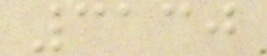3130
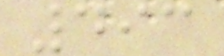493
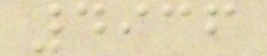4936
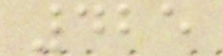425
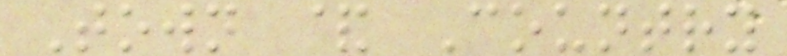Town & Country
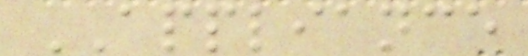APPLIANCE
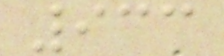933
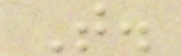T.
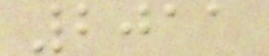2011
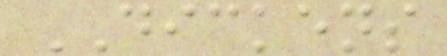DICKENS
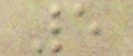5
